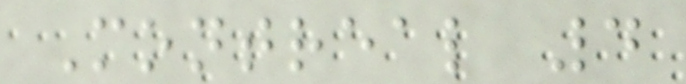Montreal 4
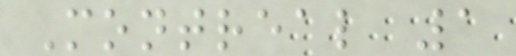Montreal 1
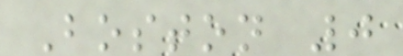Boston 0
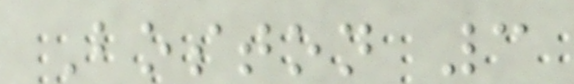Boston 3
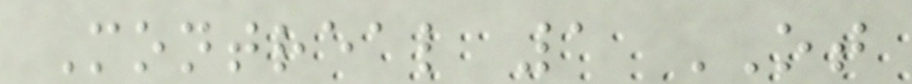Montreal 1 OT
